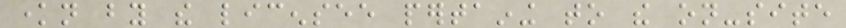known by the licensee pertaining to the on-site
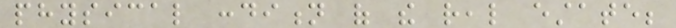physical condition of the real estate;
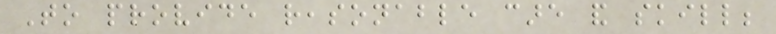To provide reasonable care and skill;
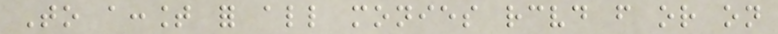To account for all monies received from or on
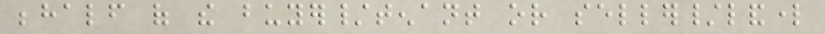behalf of the buyer/tenant or seller/landlord
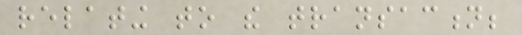relating to the transaction;
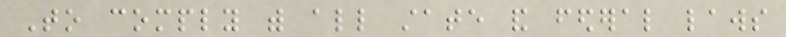To comply with all state and federal laws
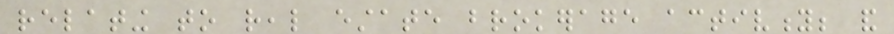relating to real estate brokerage activity; and
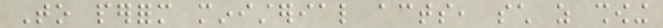To perform ministerial acts, such as showing
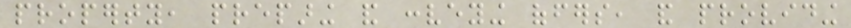property, preparing and conveying offers, and providing
